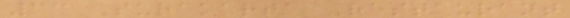33 Surakarta Restaurant
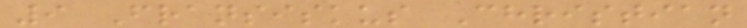9 Fransiskus Christian
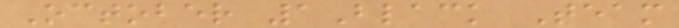October 1Black Team
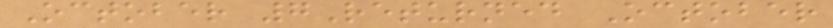October 7Returned October
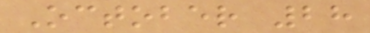October 28
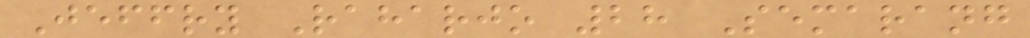Jeffry Raharjo 28 Semarang
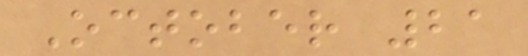October 21
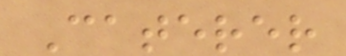Caterer
